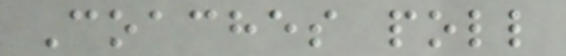Coaches poll
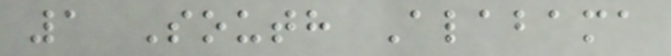1 South Alabama
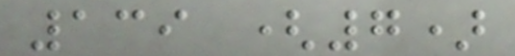139 (7)
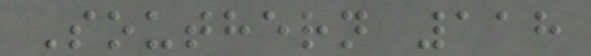Southern 118
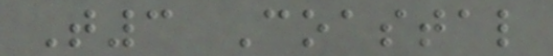T3 Coastal
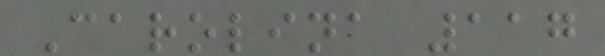Carolina 117
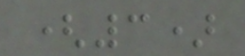(3)
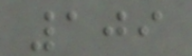109
